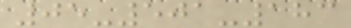05-501-183
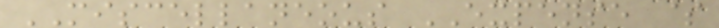MISCELLANEOUS EXPENSE $
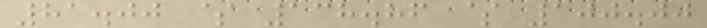81.00 $ 138.86 $ 100.00
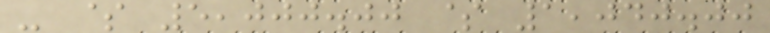- $ 5,000.00 $ 1,040.00
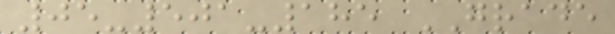05-501-185 GRADE
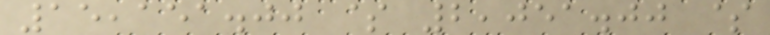15,151.00 $ 2,051.00 $
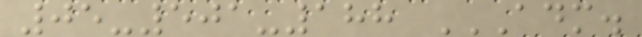05-501-188 ADM.
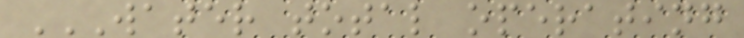WATER TOTAL OPERATING
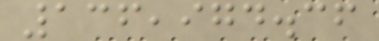136,974.36
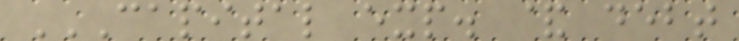CAPITAL EXP. & DEBT
